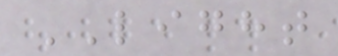LIGHT
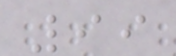99
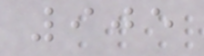905
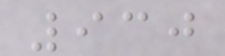930
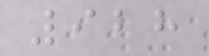928
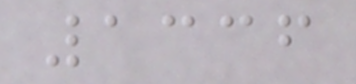1336
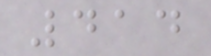414
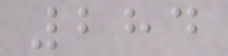284
